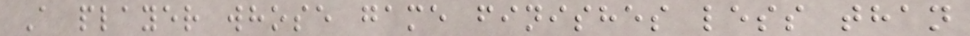A player whose game finishes less than
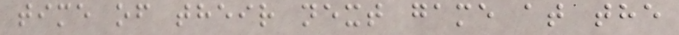time of their next game at the
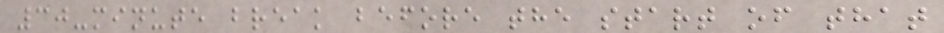30-minute break before the start of that
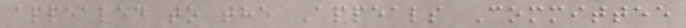appealed to the Appeals Committee
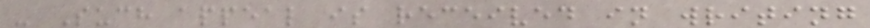- Such appeal is received in writing
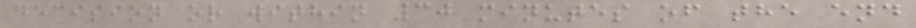decision or within 30 minutes of the end
